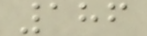186
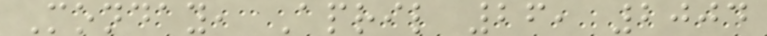Monday, April 26, 2004
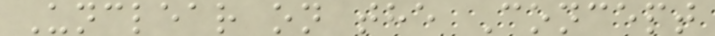Unclear on the Concept
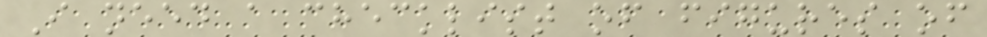I need a checklist of figures of
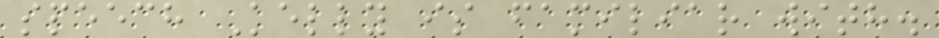speech Kelly is familiar with.
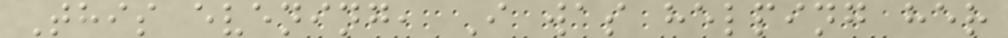This evening, I was helping her
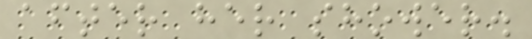after her shower.
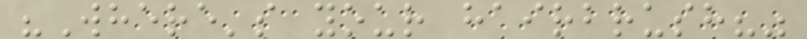"Where's your hairbrush?"
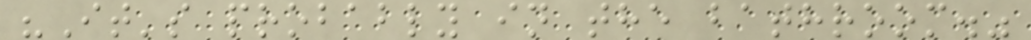"It's probably in the bathroom."
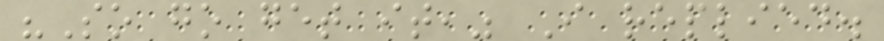"So go get it," I replied.
